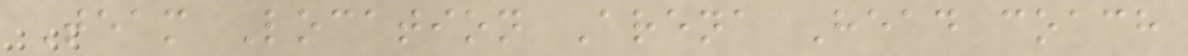Team Location Arena Head coach
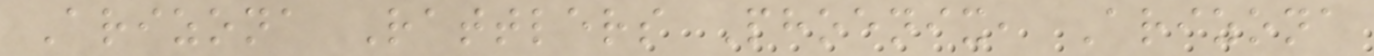Arizona Rattlers Phoenix, Arizona
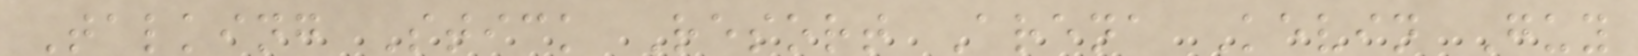Talking Stick Resort Arena Kevin Guy
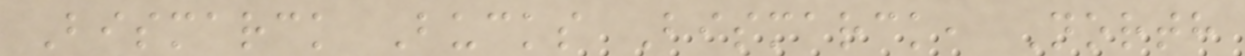Bismarck Bucks Bismarck, North
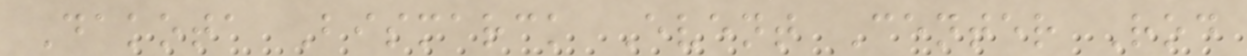Dakota Bismarck Event Center Rod
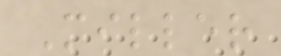Miller
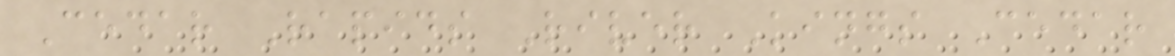Cedar Rapids River Kings Cedar
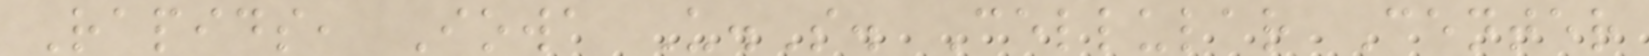Rapids, Iowa U.S. Cellular Center
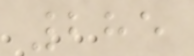285
